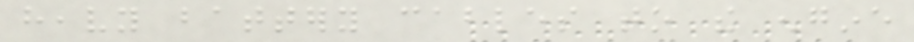heavy battery cables to the engine
